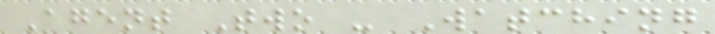Agent Two - Watching
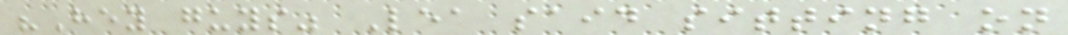"Hey guys" Lea said sitting on
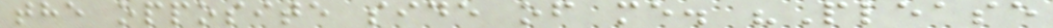the opposite side of me. "Please
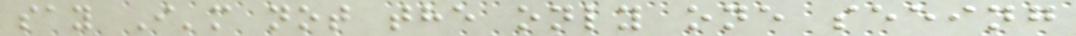say I'm not the only one seeing
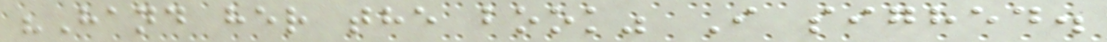"Hand her the book" I sighed.
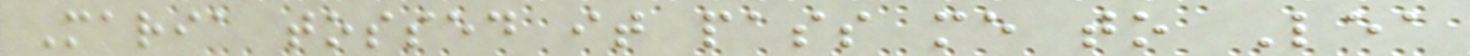Maria tossed it pass me to Lea
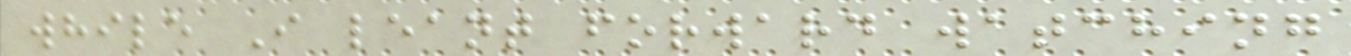while I leant forward watching
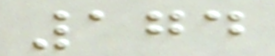174
